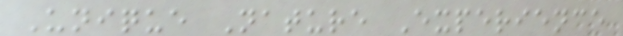Unique Nature Experience
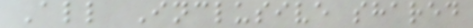All Inclusive shared
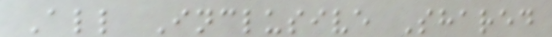All Inclusive Shared
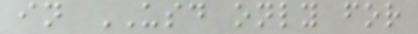in USD only for
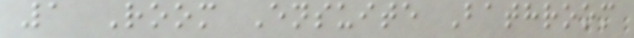1 Room Ensuite Bathroom
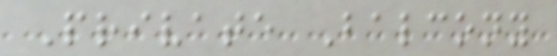Private Balcony
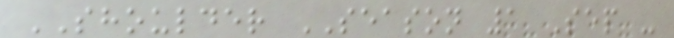SHOULDER SEASON 1 Sep -
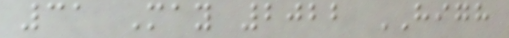31 May 2022 HIGH
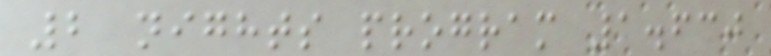2 nights program 1.630
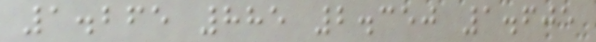1.265 885 2.350 1.605
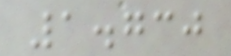1.730
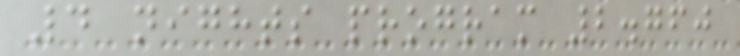4 nights program 2.760
